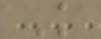K
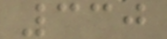330
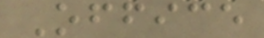Office
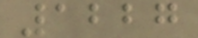1227
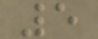5
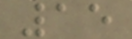15
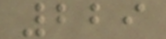229
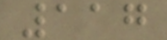117
